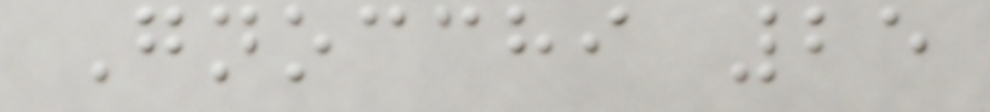Gnocchi 25
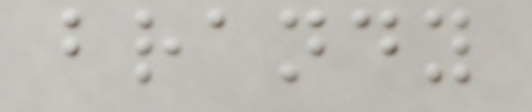brandy
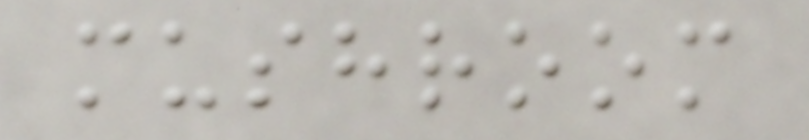mushroom
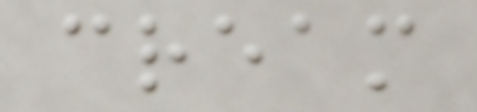cream
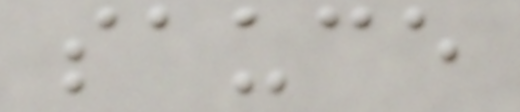sauce
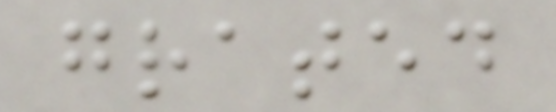grated
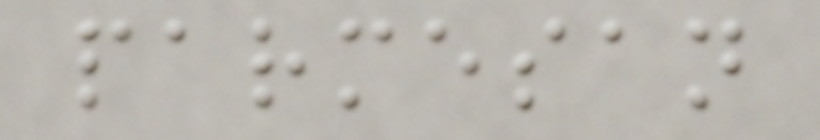parmesan
